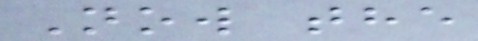Now the
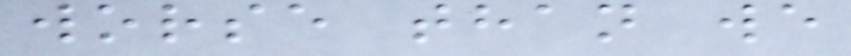worse than we
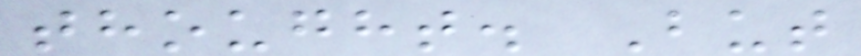thought. But
